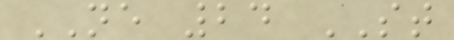NE 24 ST
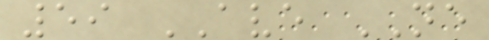59 AVE NE
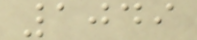1049
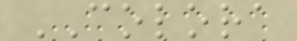COLORA
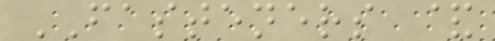FASTENERS &
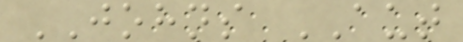JOHNS AUT
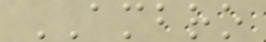AMBRO
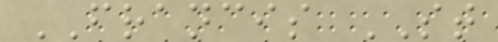FRANCIS ST
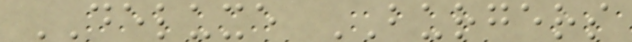DELUXE BURGERS
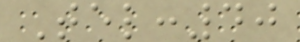Tel:40
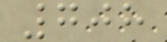708
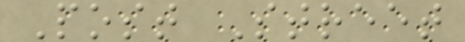Post Street
